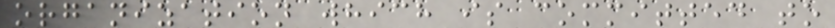organization which is committed to
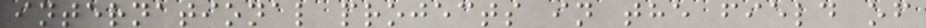international projects in the field of
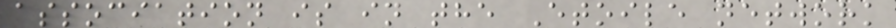association is in the Etoile network
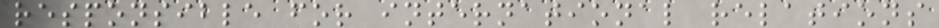responsible for international relations
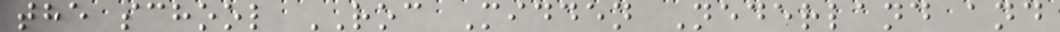the school ROC Midden Nederland and
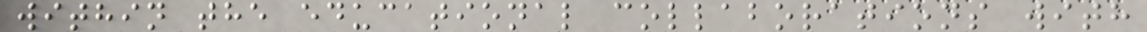within the educational collaborations with
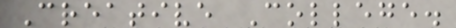Creative College.
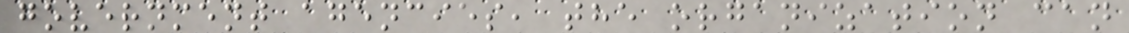government agencies, the organization can
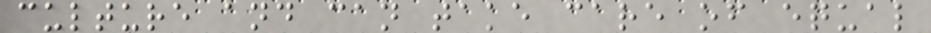culture and can take care of equal
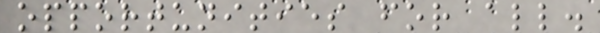opportunities for all.
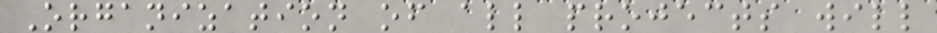Organization of all projects will
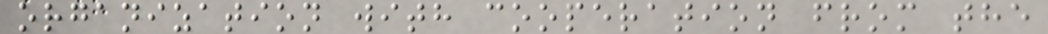organization with cooperation from the
